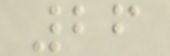26
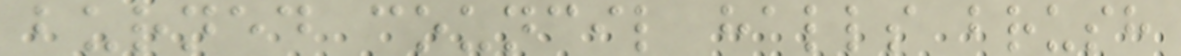burned council halls brush
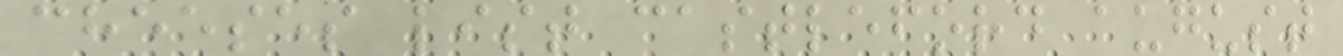cheeses list castleford august
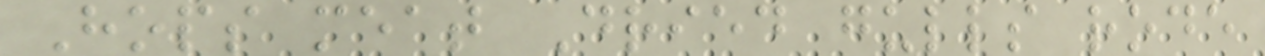Hops meat Dried gulls rode
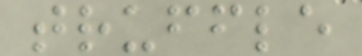truffle
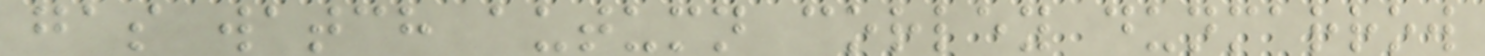gas watch autumn corley dunmarrow
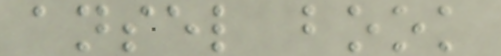ansel book
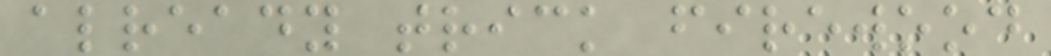already trick firewood
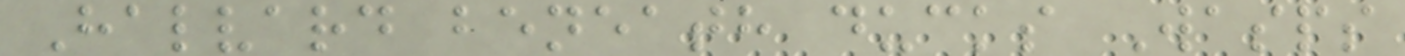Halvard beneath ducks Wasps
